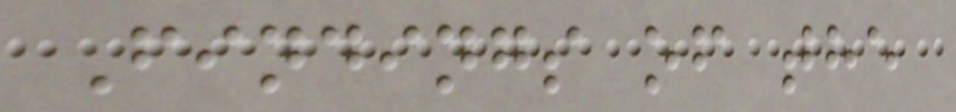Findings of the
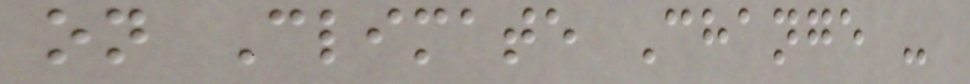on Climate Change -
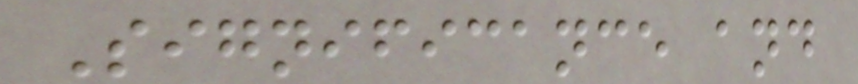Significance and
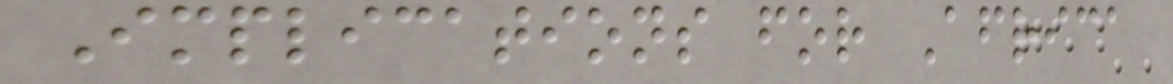Implications for Africa
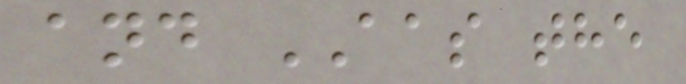and AAS the
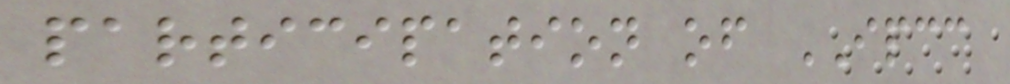participation of IPCC
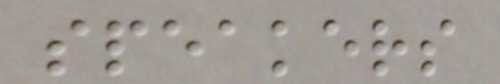speakers
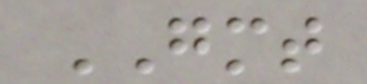GMT
